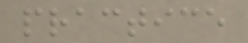practice
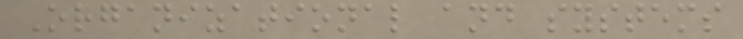Organizational and systems
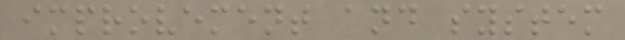improvement and system
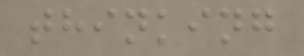thinking
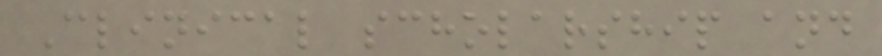Clinical scholarship and
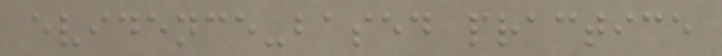evidence-based practice
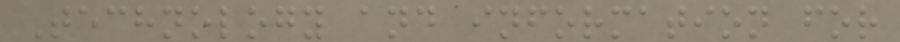Technology and information for
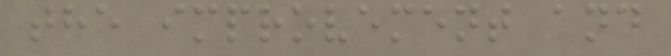the improvement and
